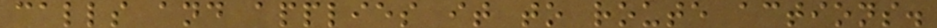calls and applies it to route actions.
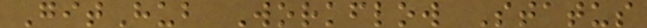GitHub Workflow Status
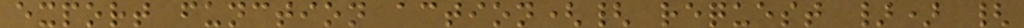export function action({ request }) {
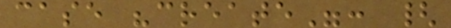case "create": {
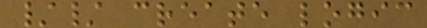// create logic
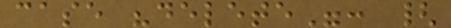case "delete": {
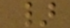}
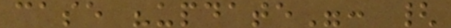case "update": {
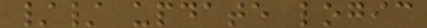// update logic
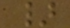}
